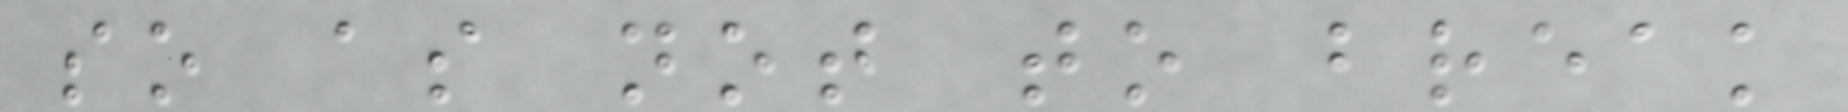so as not to break
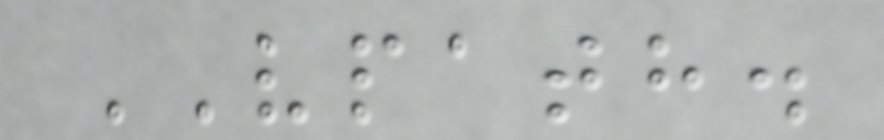VPATH.
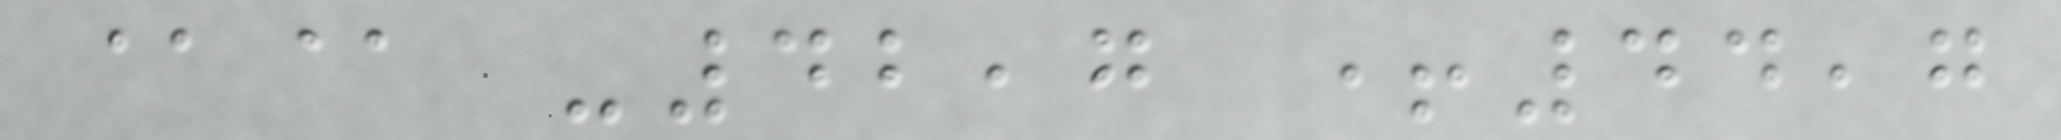@@ -42,7 +44,7
